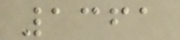1361
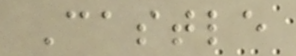Castle
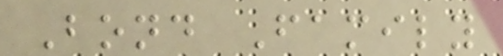Bond Family
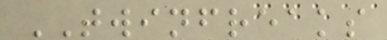TWINFREAKS
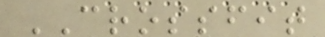CROSSFIT
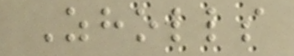Zholls
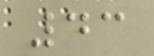43
